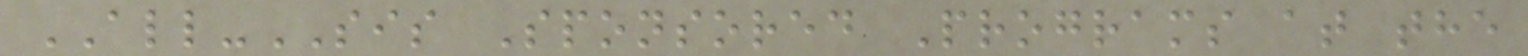ALL-SIS Sponsored Programs at the
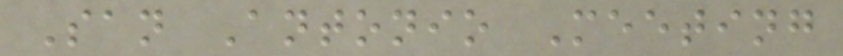San Antonio Meeting
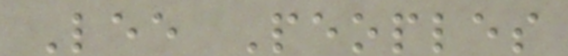Lee Peoples
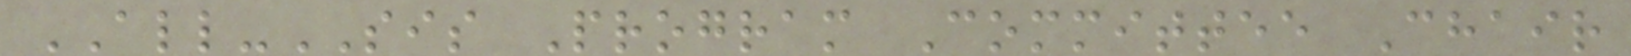ALL-SIS Program Committee Chair
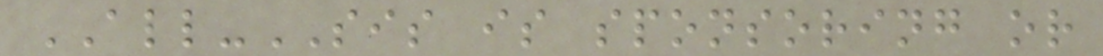ALL-SIS is sponsoring or
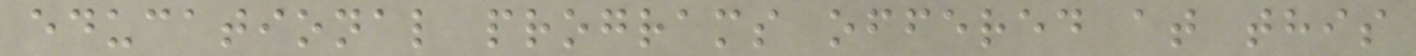educational programs offered at this
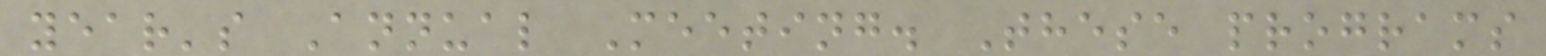year's Annual Meeting. These programs
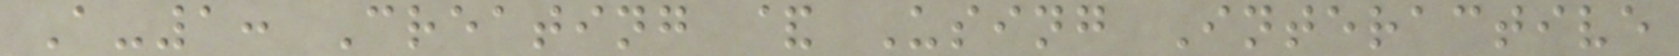A-1: Creating & Using Interactive
